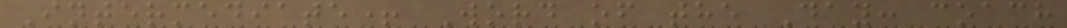Intermediate+ Word of the Day: coach
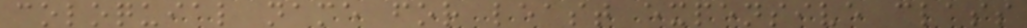coloquial name for least expensive class
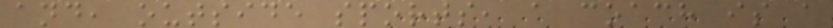and, outside sports, a coach is a
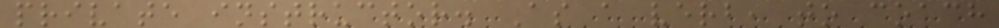private instructor. As a verb, to coach
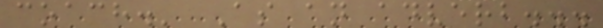coach.' As an adverb...
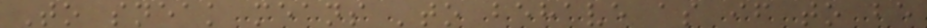To sneak means 'to behave as if to be
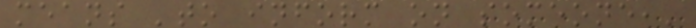means 'to inform on someone,'
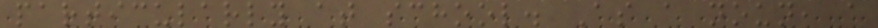particularly at school. As a noun, a
